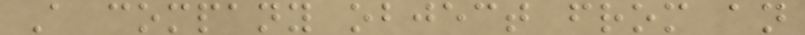A company object from an
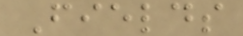Fields
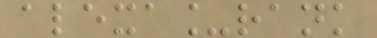alexa_rank
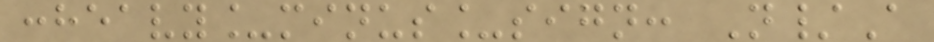:heavy_minus_sign: N/A
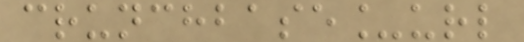crunchbase_url
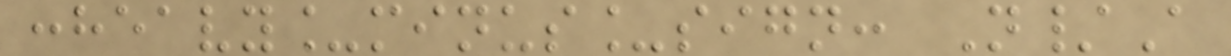:heavy_minus_sign: N/A
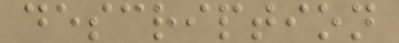description
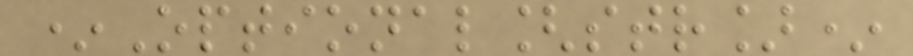*Optional[str]*
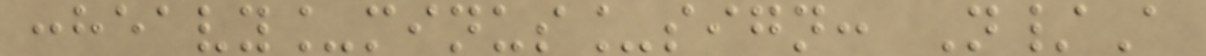:heavy_minus_sign: N/A
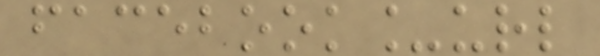facebook_url
